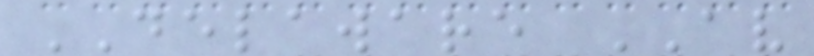DELAWARE AV
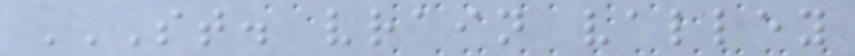ST. VRAIN VALLEY
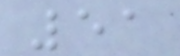51
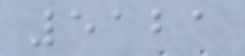5121
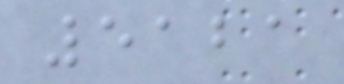5121
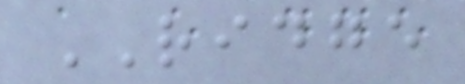RIDGE
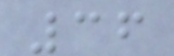36
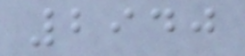2940
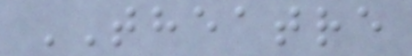THEATRE
